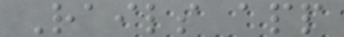Rails app
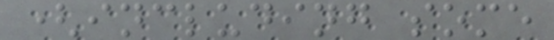(including some
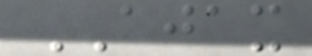AJAX
